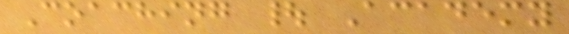Coaching | Academy
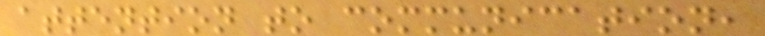attention to communication,
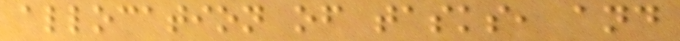allocation of tasks, and
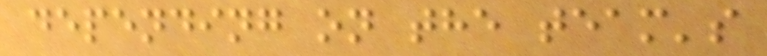depending on the team's
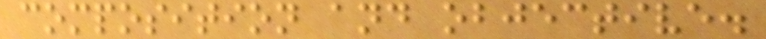composition and objective.
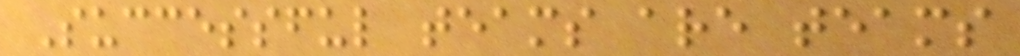Successful teams are teams
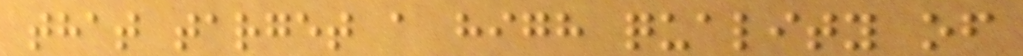that target a high quality of
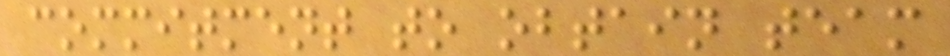commitment to obtain team
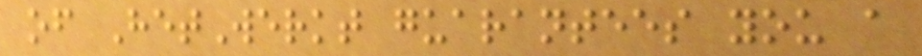of HetWerkt guarantees you a
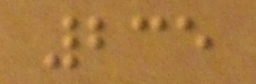235
